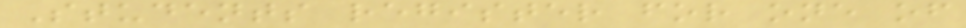Students register for one of
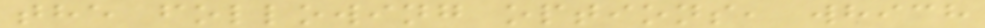the following options, which
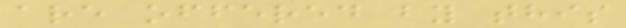are offered by this
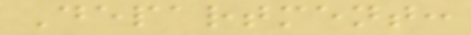Department:
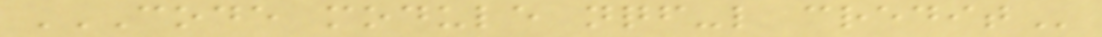CODE MODULE NQF-L CREDIT
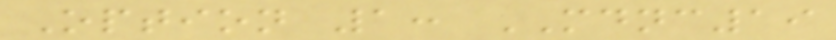Option 1: MDNC19
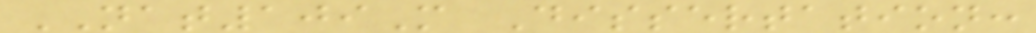NAT109M Dissertation:
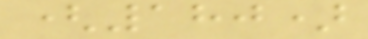(180)
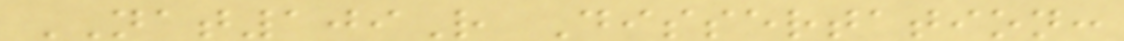NAT109R Dissertation:
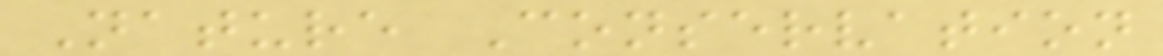Nature Conservation
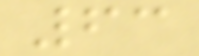63
